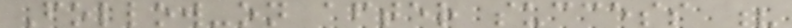Follow-on after success ?
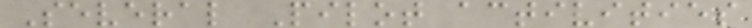Several Pilot activities
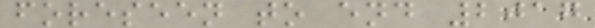foreseen to end 2017
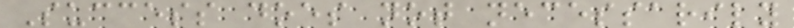Success does not necessarily
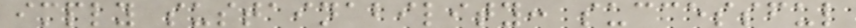imply sustainability: successful
